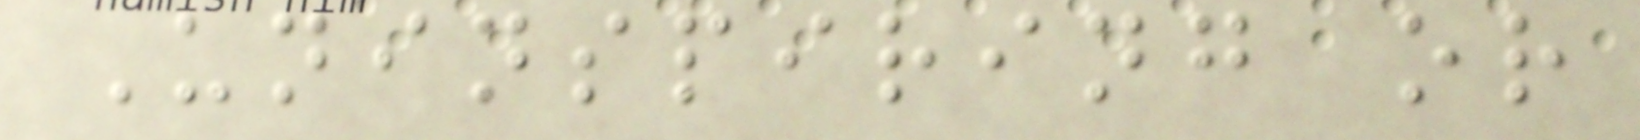Uninspiring or
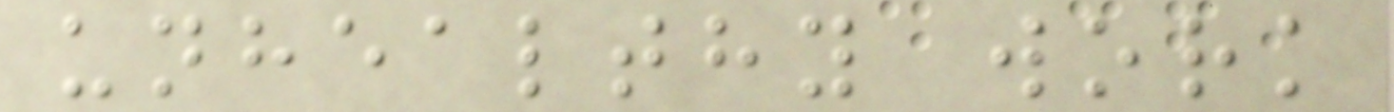unhealthy work
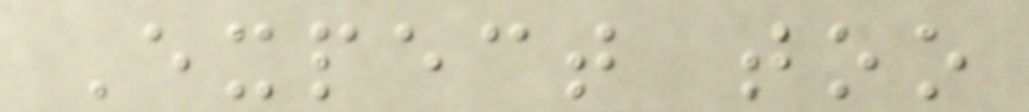Expect too
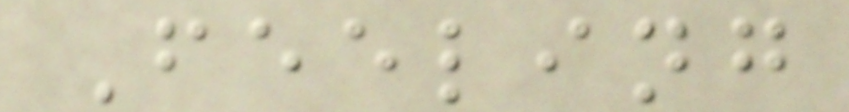Feeling
